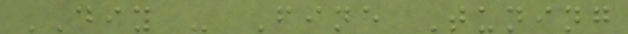DIY - Fine Tuning
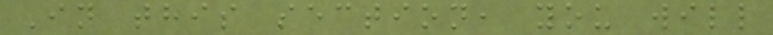In this section, you will
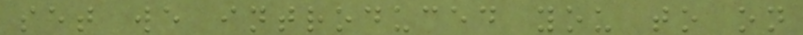set we introduced you to on
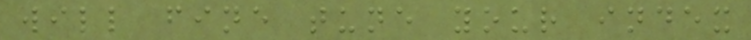will fine tune your index
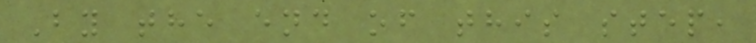By the end of this step,
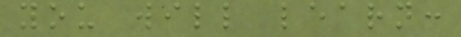you will learn:
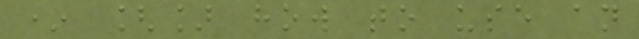* [] how to use an
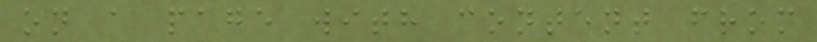on a page with content from
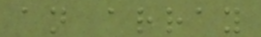an array
